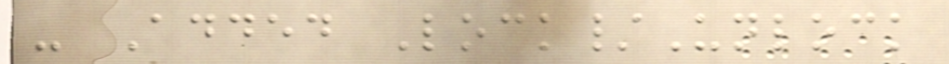- Added Lock/Unlock
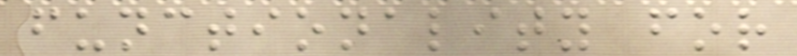functionality for
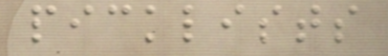picklists
